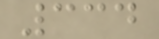334
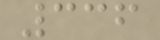336
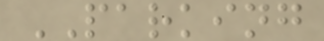PARKING
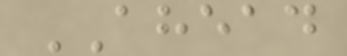AHEAD
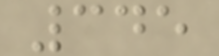345
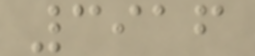3916
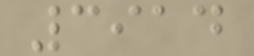3914
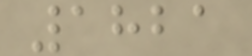1821
